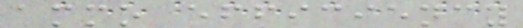ammo efficiency
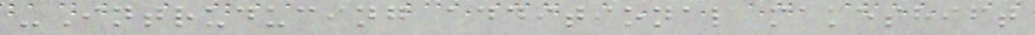-Intruducing additional makeshift
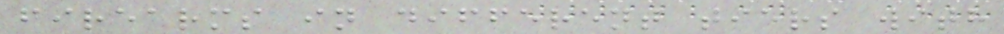firearms in different tiers with
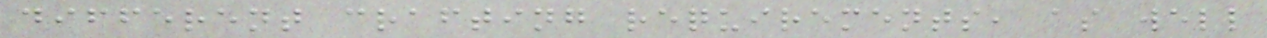different crafting requirements, as well
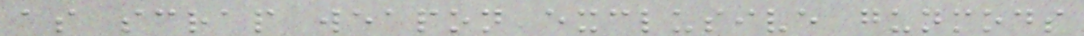as scrap weapon exclusive gunmods
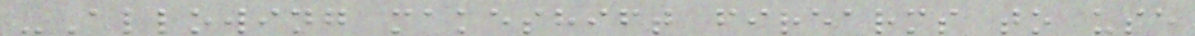-Allowing makeshift firearms to use
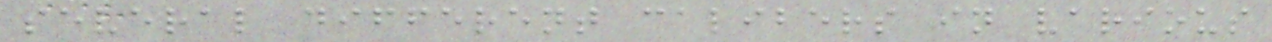several different calibers in various
